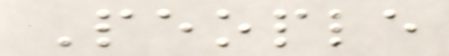People
